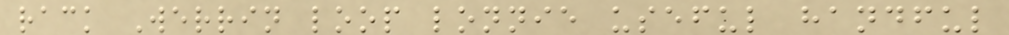rack Werrin loop lonnie useful handful
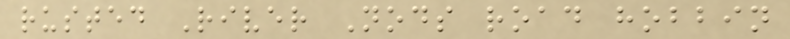rusted River Nods road hobbin
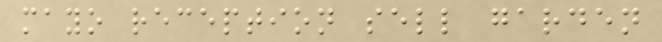mayo reception sell garden
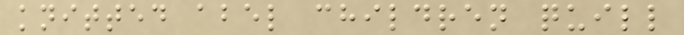knitted abel children quill
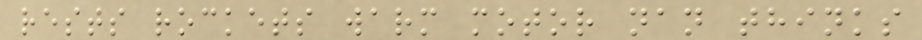rests rockets warm motor nan thinks
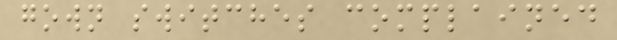gown switches complained
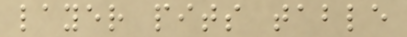layer pits table
